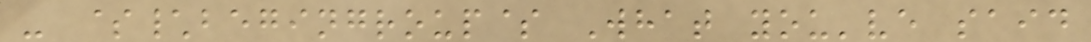- $\begingroup$ What you've said
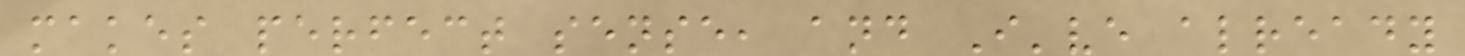makes perfect sense, and I've already
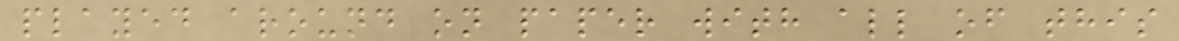played around on paper with all of this
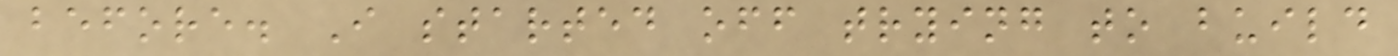before. I started off trying to build
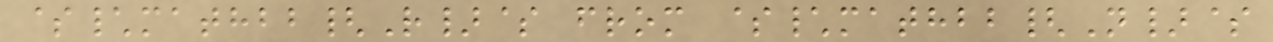$\mathbb{R}$ from $\mathbb{N}$
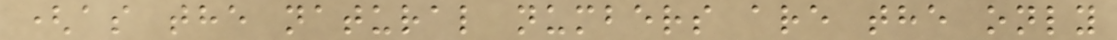(as the natural numbers are the only
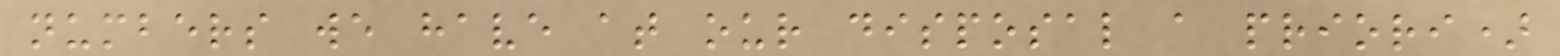numbers we have at our disposal a priori)
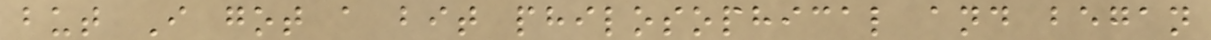but I got a bit philosophical and began
